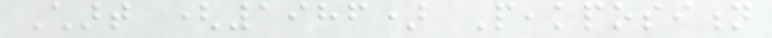Chart (1986) Peakposition
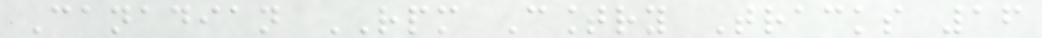Canadian RPM Country Tracks 16
